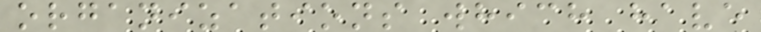organizations which have
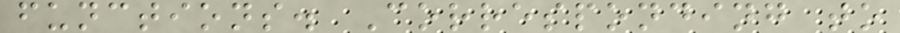functions. Corresponding to
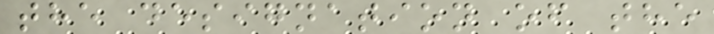the designation of the
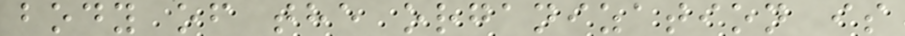body of the organization is
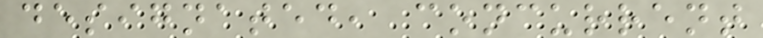designated, concurrent
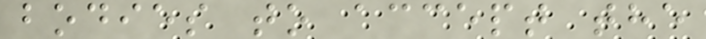bodies to accept the
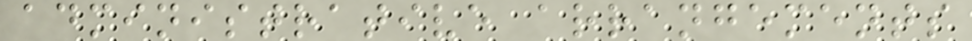administrative arrangements
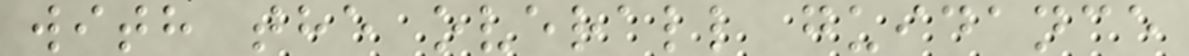with the overall guidance
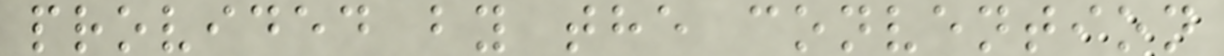provided by the convention
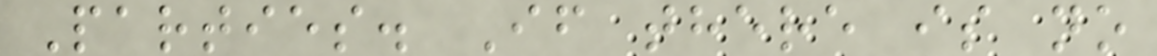Parties. If there is no
